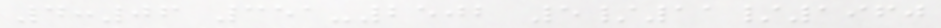4:06 351-2502 5/11/1960
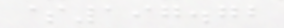$197.72
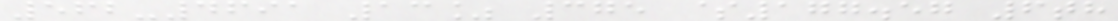562-4691 13% 375 $177.57 6th
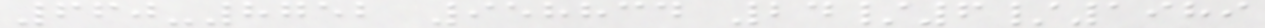660-8752 958834 24/6/1989
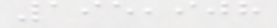195,908
